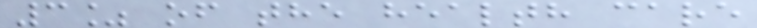3% of the health care
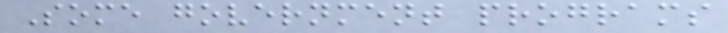Some government programs
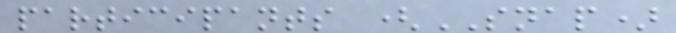participants (SNAP)
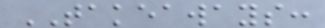TAKEAWAYS:
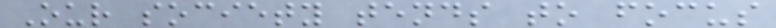Our society tends to focus
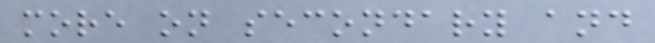more on secondary and
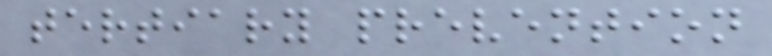tertiary prevention
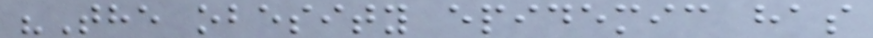"The obesity epidemic has
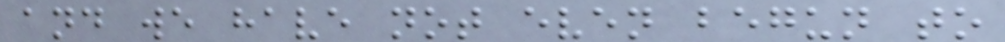and we have not even begun to
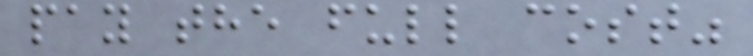pay the full cost"
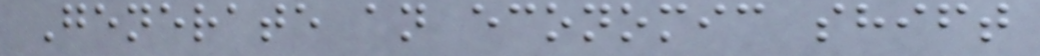Generate an economic shift
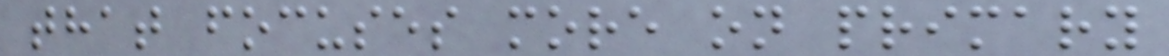that focuses more on primary
